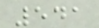541
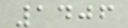1406
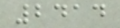2414
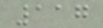117
